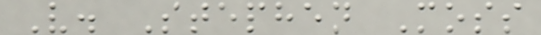V. Stephen Moss
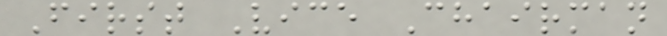First Vice Chairman
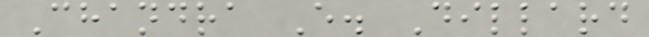Chandra E. Dillard
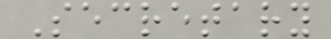Secretary
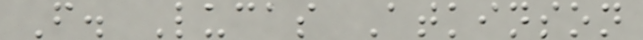F. Lucas Atkinson
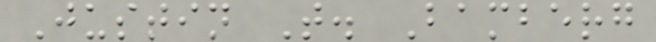Justin T. Bamberg
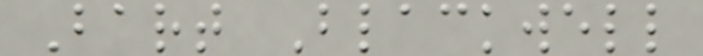Bart Blackwell
